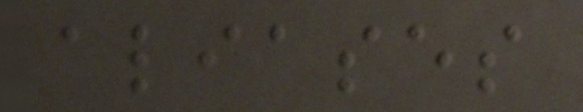aliases
